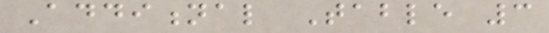Additional Table 3
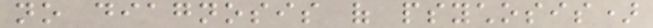no diagnosis of psychosis)
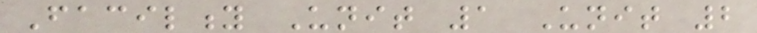Facility Unit 1 Unit 2
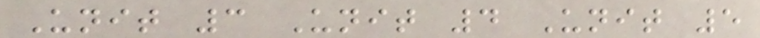Unit 3 Unit 4 Unit 5
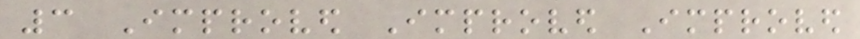3 Improved Improved Improved
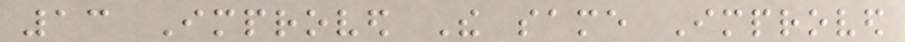13 Improved The same Improved
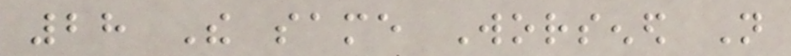28 The same Worsened Not
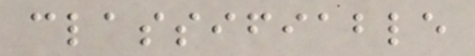classifiable
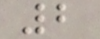2
